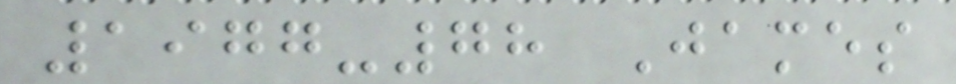1977-78 James
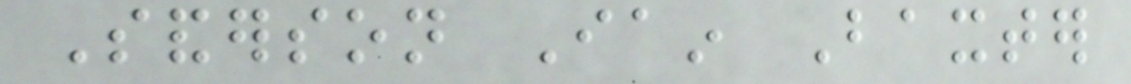Sanderson Iain Baxter
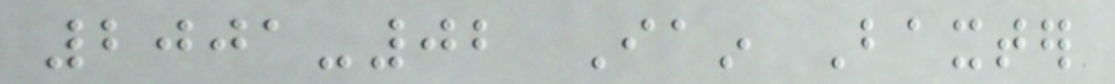2001-02 Iain Baxter
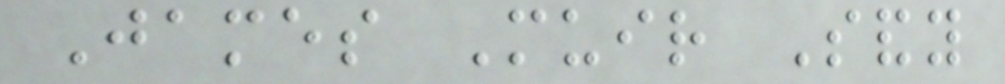James Muir Sandy
